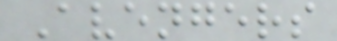Avengers
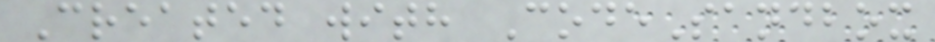Created with CodeSandbox
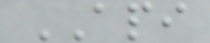API
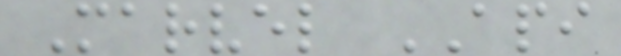Marvel API
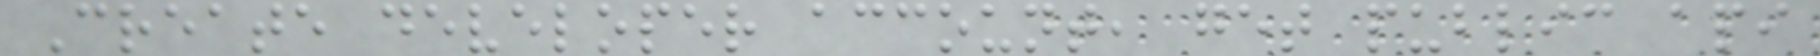Create developer account, get public api
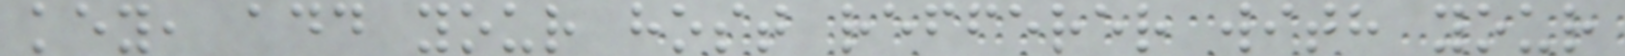key, add your host refferer with your
